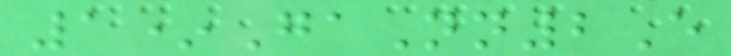1*GaNn2E
